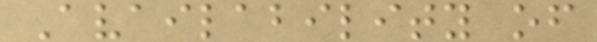Availability of
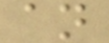an
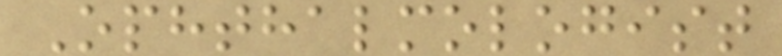Ophthalmologist
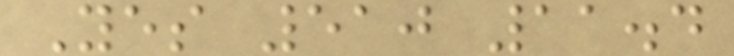Yes 510 11.4
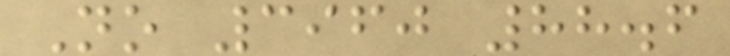No 3960 88.6
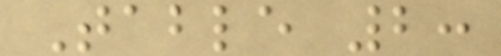Table 2:
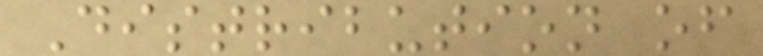Distribution of
